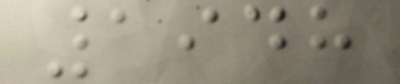1948
